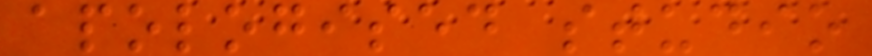apologised studio
